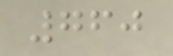760
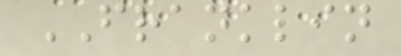FRANKLIN
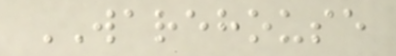WAREHOUSE
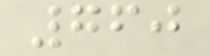760
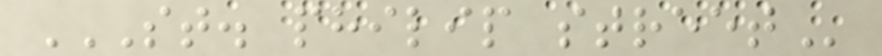ST. PHILIP STREET
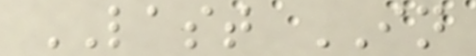LAST IN
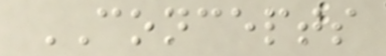CONCEPTS
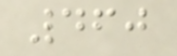460
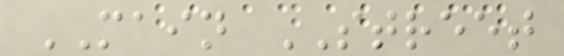MAIN STREET
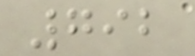792
